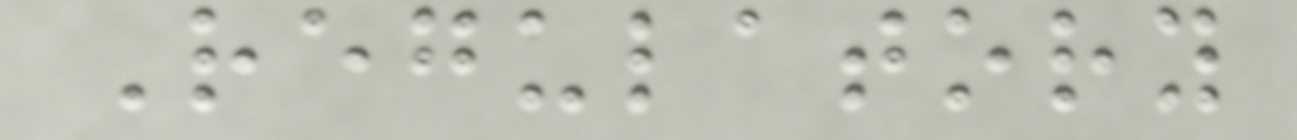Regulatory
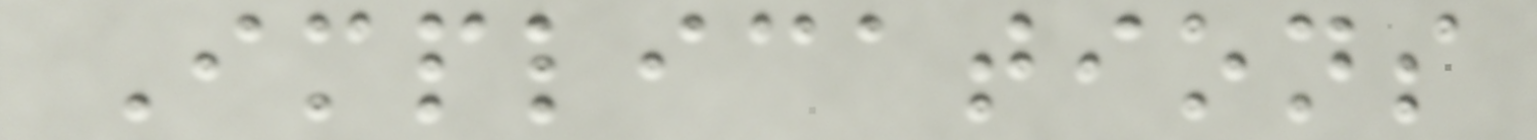Implications
